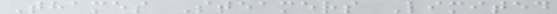Thames Steamers Limited
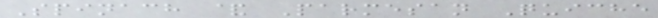Spinach & Parmesan Quiche
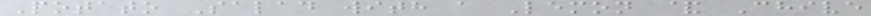Potato Salad with a Lemon & Chive
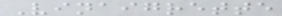Vinaigrette
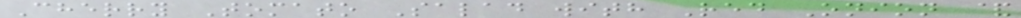Cherry Tomato Salad with Red Onion &
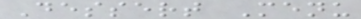Dessert Menu
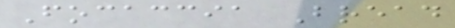Focaccia Bread
